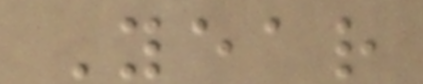Year
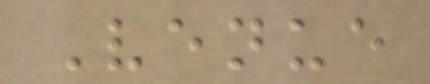Venue
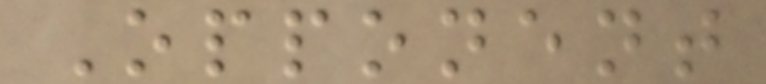Opponent
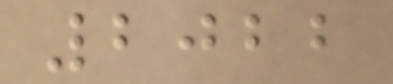2022
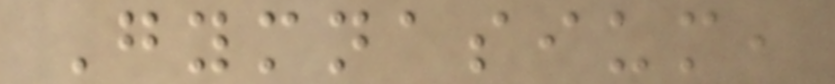Gymnasium,
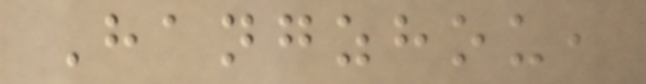Hangzhou,
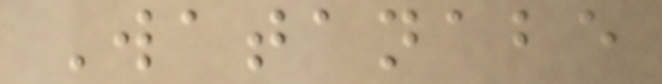Watanabe
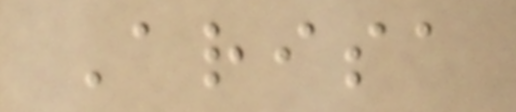Arisa
